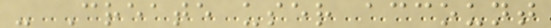- Create user account
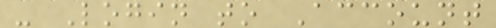- Login to Account
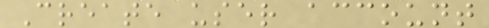Create user account
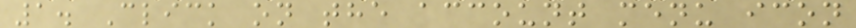1. Click on the account menu icon
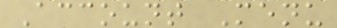Account Menu
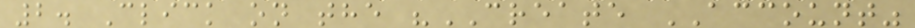2. Click on the "CREATE ACCOUNT"
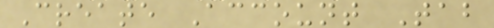Create Account Tab
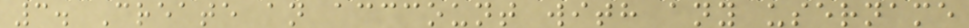3. Create an acccount with any username
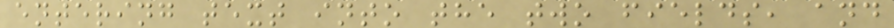entering text into the two fields, and
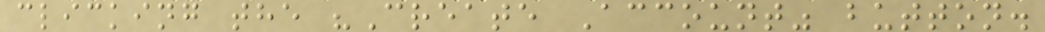clicking the "Create Account" button.
